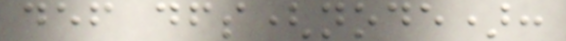def dfs(node):
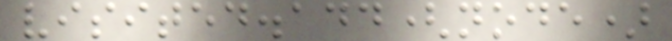visited.add(node)
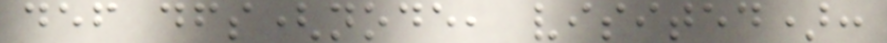def dfs(node, visited):
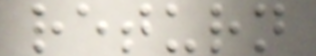return
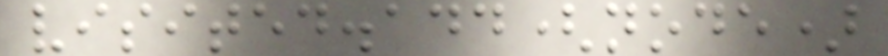visited.add(node)
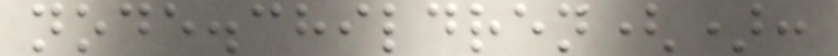node.children():
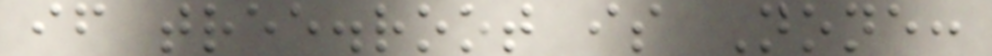if tree.root is None:
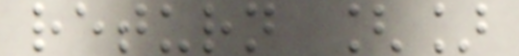return []
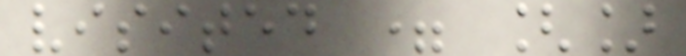visited = []
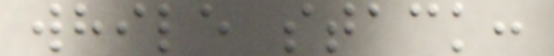while stack:
